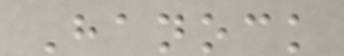Hanock
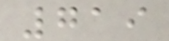719
